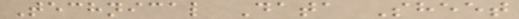Technical Data Sheet
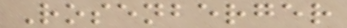Rosenberger
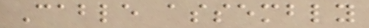Cable assembly
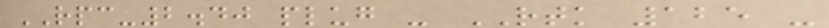RPC-2.40 plug - RTK 125 -
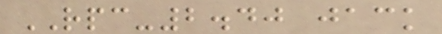RPC-2.40 jack
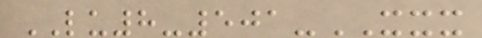LU8-501-XXX
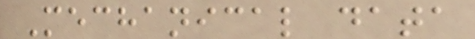Mechanical data
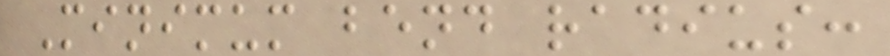Minimum bend radius:
